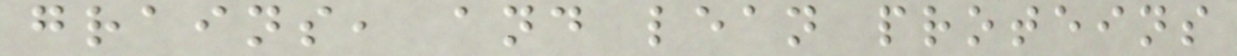grains, and lean proteins
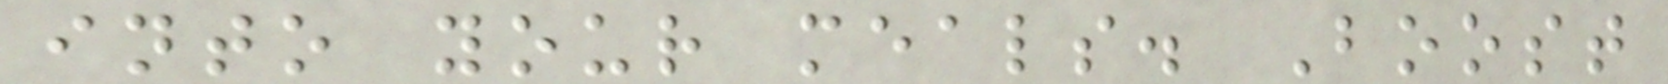into your meals. Boost
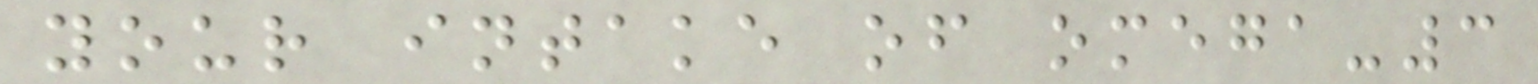your intake of omega-3
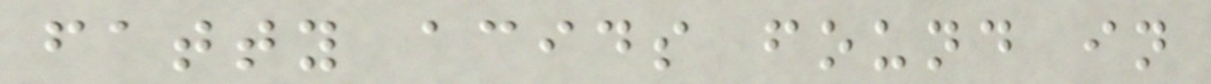fatty acids found in
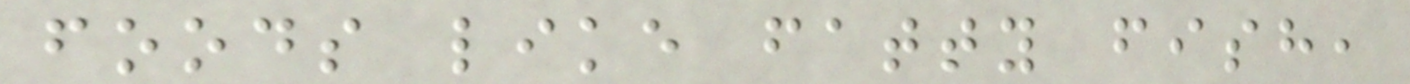foods like fatty fish,
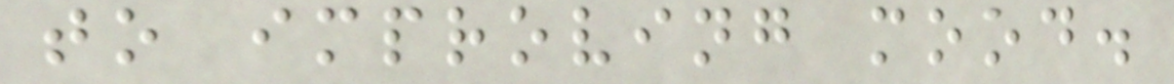to improving mood.
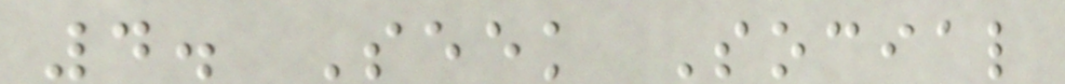4. Seek Social
